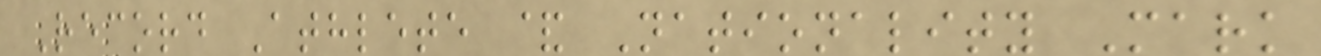Record Athlete & Nationality Mark
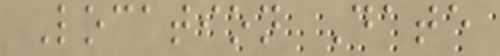Location Date
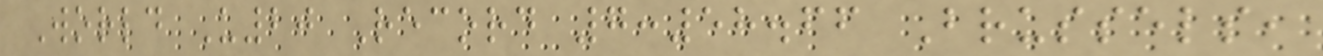World U20 Record 7:58.66 Brussels,
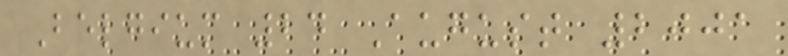Belgium 24 August 2001
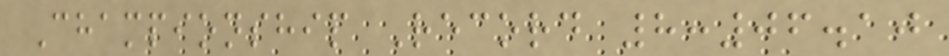Championship Record 8:06.10
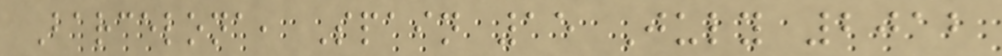Barcelona, Spain 15 July 2012
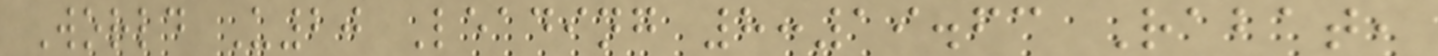World U20 Leading 8:19.63 Rabat,
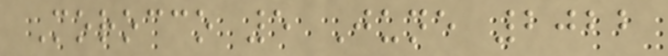Morocco 5 June 2022
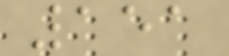151
